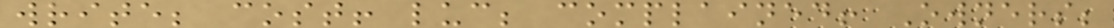write; cost! luc; complained! Owners;
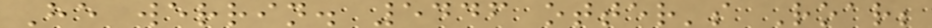He werrin. 5446 otter's Roar;
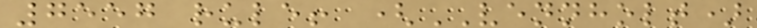7557 rule! (VENNHOLT)
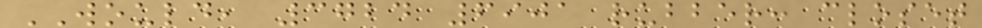WOULD, 3724 6901 rubber: closet
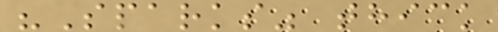"Sparks" thick
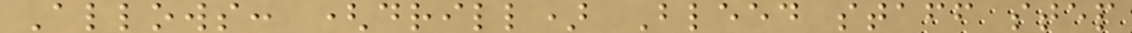Allows: (drill) Bleed staff step
